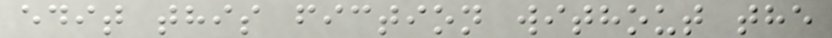edit this fiction without the
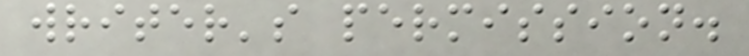writer's permission.
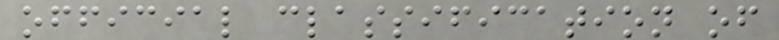official classification of
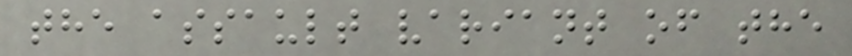the assault variant of the
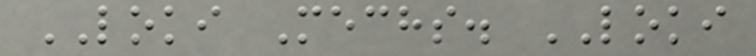LOKI Mechs. LOKI
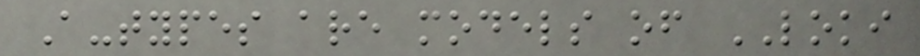A-types are models of LOKI
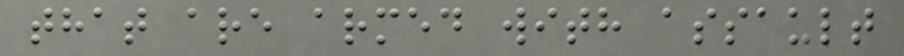that are armed with assault
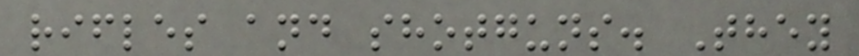rifles and shotguns. They
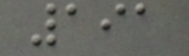191
